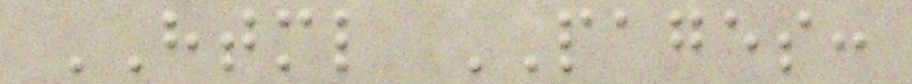HTML PAGES:
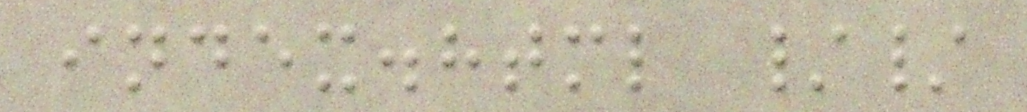index.html //
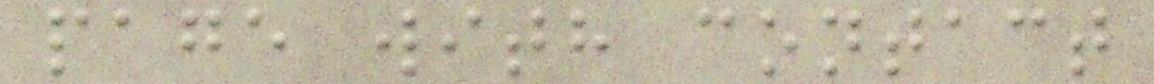page with contact
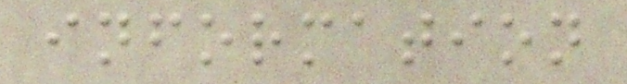information
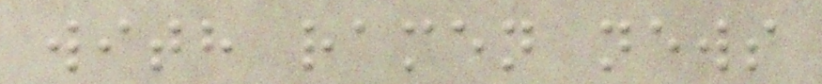with ramen news
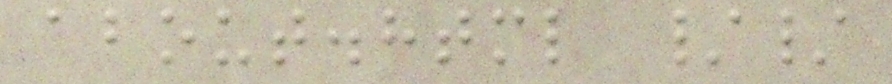about.html //
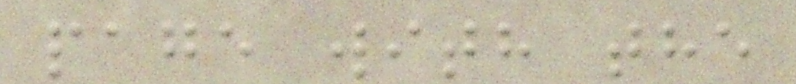page with the
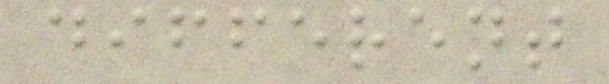different
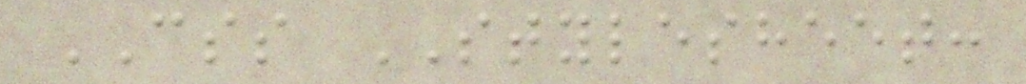CSS STYLESHEET:
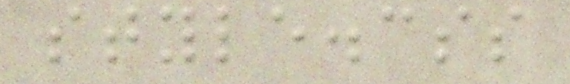style.css
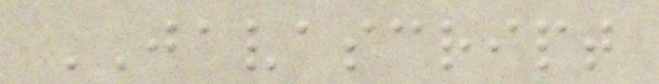JAVASCRIPT
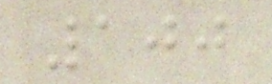100
